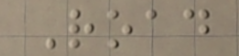Road
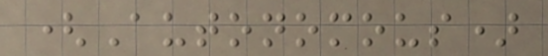(Autonomous)
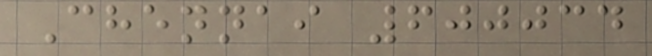Chennai 600034
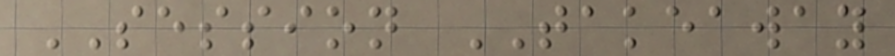SESSION TAKEAWAY
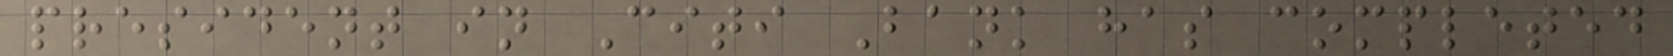president in Citi Bank has completed
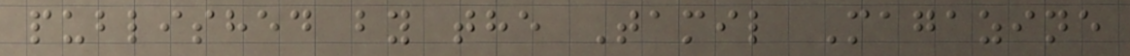published by the Tamil Magazine
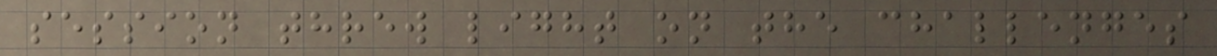session threw light on the challenges
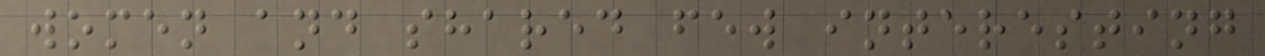women and shared few interesting
